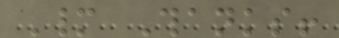Many Thanks!
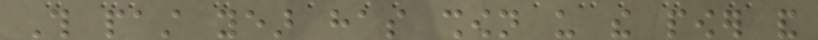This past year has shown us the power and
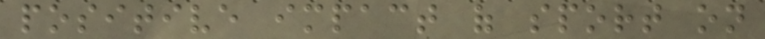positive impact of sport on
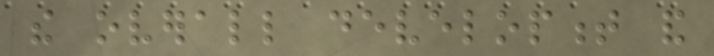the overall development and
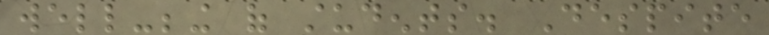well-being of students. Despite
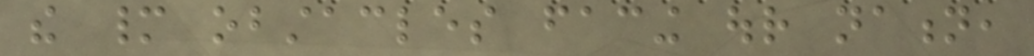the many obstacles facing our nation,
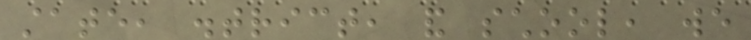state, district, and school, we
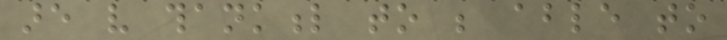are very thankful to be able to
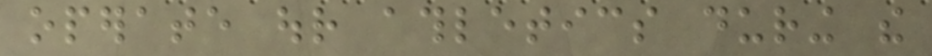operate our athletics during the
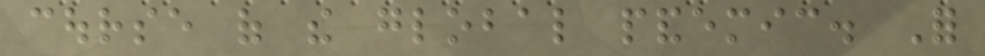course of the global pandemic. For
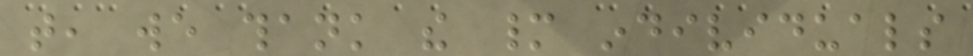that, we thank the many individuals
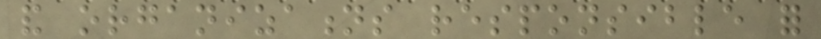and organizations responsible for
